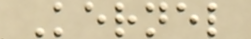Kernel
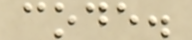code.
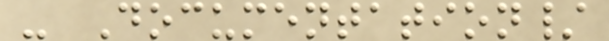- Documentation/
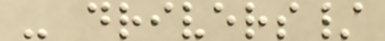- drivers/
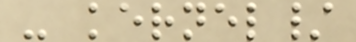- kernel/
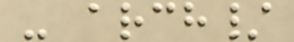- arch/
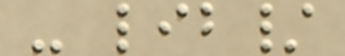- lib/
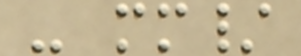- mm/
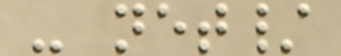- net/
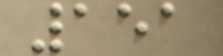151
